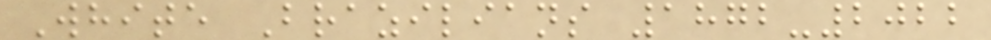White Brazilians 1872-2022
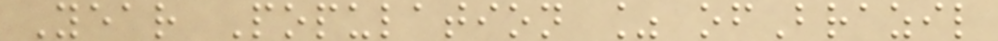Year Population % ofBrazil
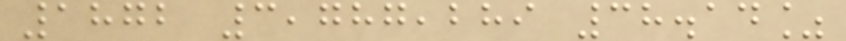1872 3,787,289 38.14%
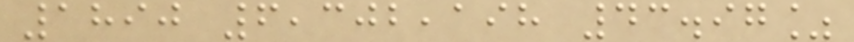1890 6,302,198 43.97%
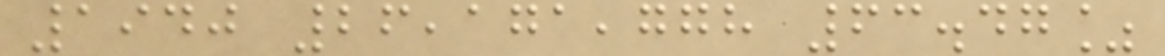1940 26,171,778 63.47%
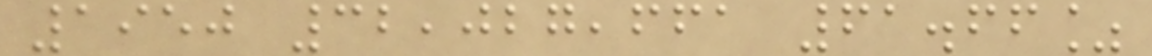1950 32,027,661 61.66%
